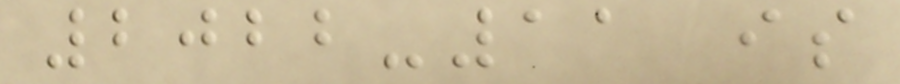2022-11 is
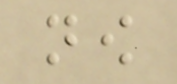now
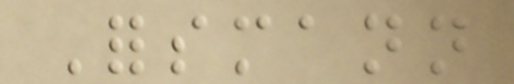Forsmann
